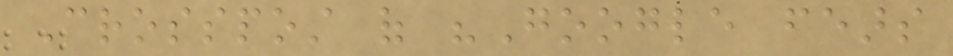Crosspost of "Google fears
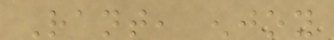Rant, enjoy
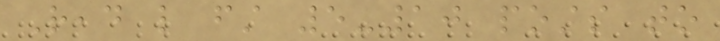Read like first 5-10 posts to
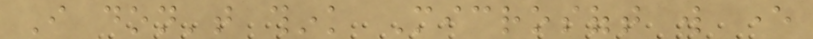I don't think Microsoft will ever
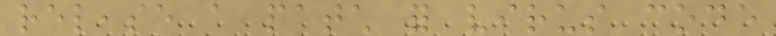release a patch for virus code
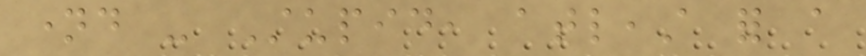named - Stupid, atleast for a
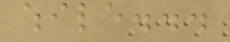while...
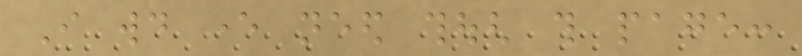I would ever need though this page:
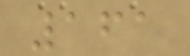161
